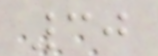30
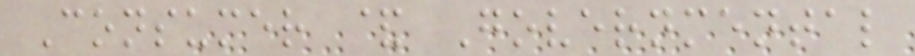Consumer & Governmental
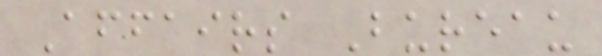Affairs Bureau
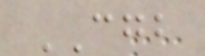CGB
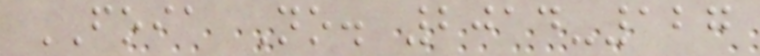FOIA No. 2014-127
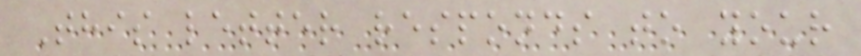This letter responds to your
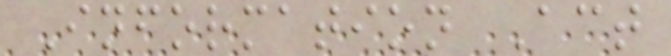Information Act
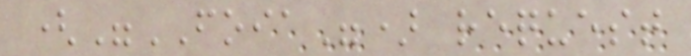("FOIA") request
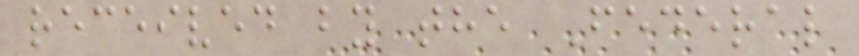received by the Federal
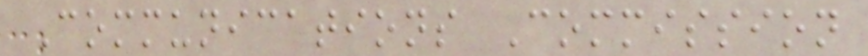Communications Commission
